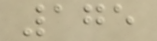175
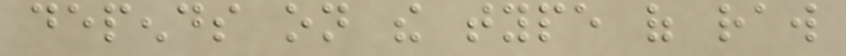depends on the type of raw
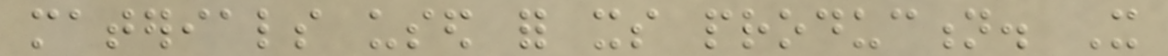materials used for its production. It
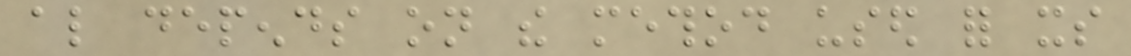also depends on the method used for its
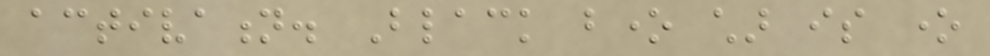activation. Black bone char is one
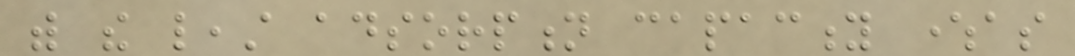with the least adsorption capacity whereas
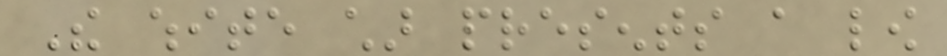The white char presents a low
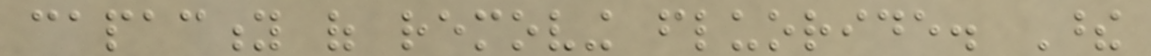capacity of removing fluoride. These
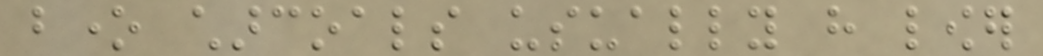bone charcoals usually have lower
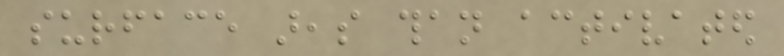surface areas than activated
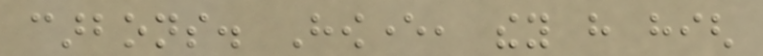carbons. However, they have high
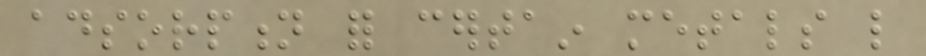adsorption for certain metals like
